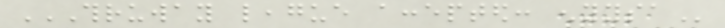THRUWAY LEAGUE ACCEPTED: ENYYSA
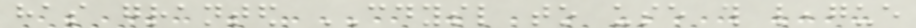has granted CDYSL to use this league
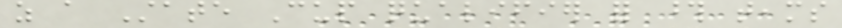as a State Cup qualifier for those teams
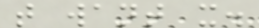that want it.
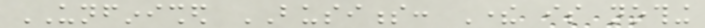UNFINISHED BUSINESS: There is nothing
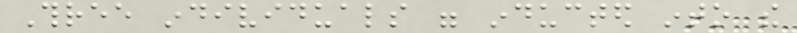Three individuals were inducted into the
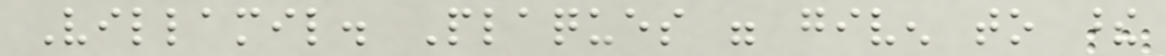Villamil. Plaques were given to these
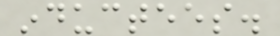inductees.
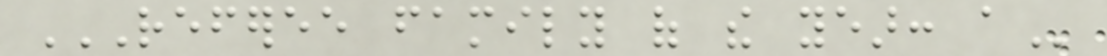REFEREE FAMILY OF THE YEAR: A
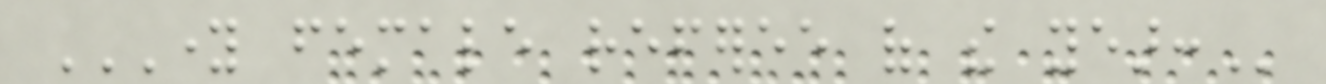YOUNG FEMALE REFEREE OF THE YEAR:
